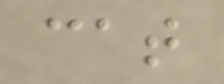cat
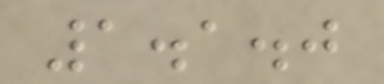1.1.0
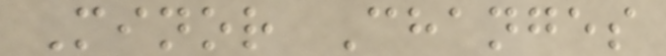Minor Changes
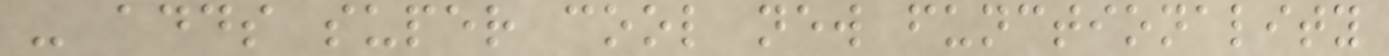- adds super cool new functionality
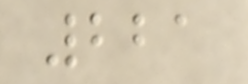221
